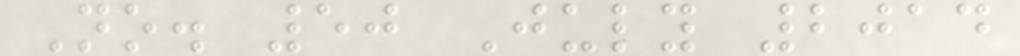No. 50 July 2014
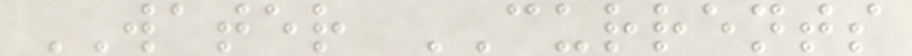WATER CURRENTS
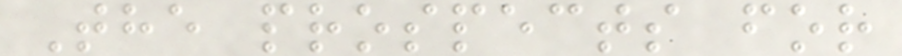The prospects for
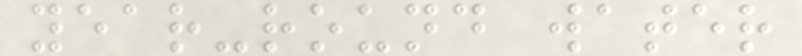year-round water
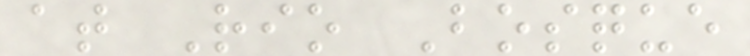at Rio Bosque
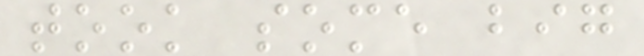took some big
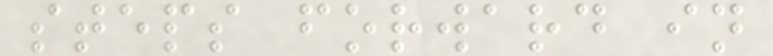steps forward in
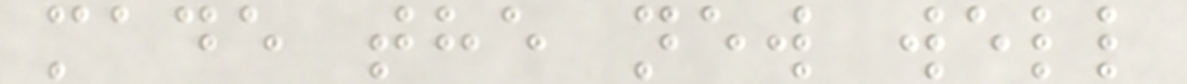made the new well
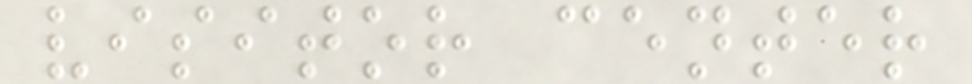visitor center
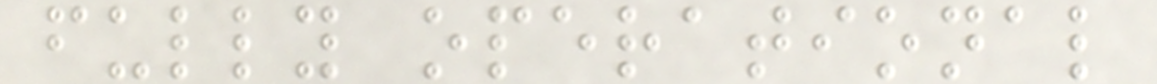fully operational
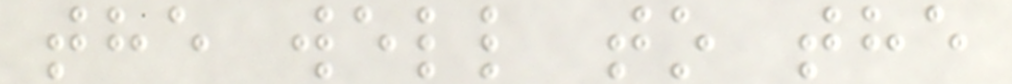the well to the
